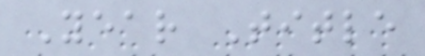Year Title
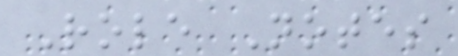Role Notes
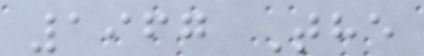1967 The
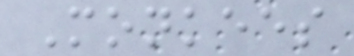Monkees
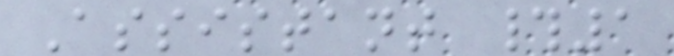Assistant #1
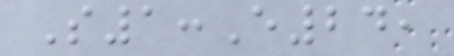S1:E24,
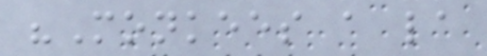"Monkees a la
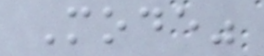Mode"
